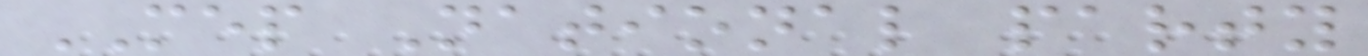MEP National party
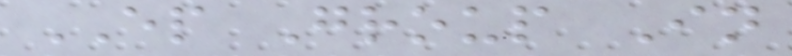EP Group In
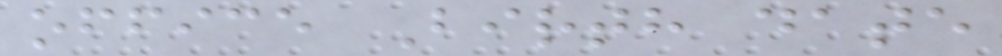office Birth date
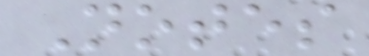Notes
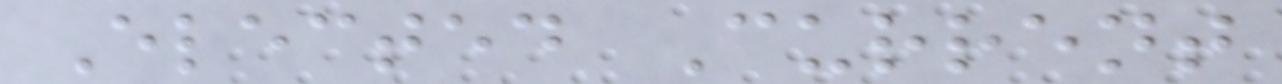Elected Current
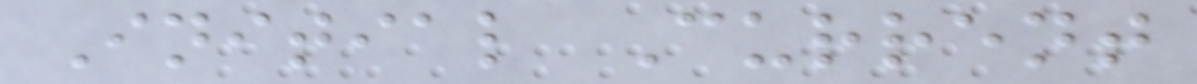Initial Current
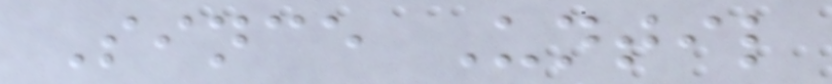Since Until
